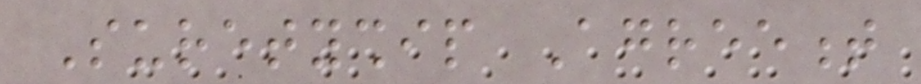Suretyship Agreement
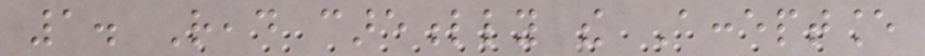1. Read carefully the Acceptance
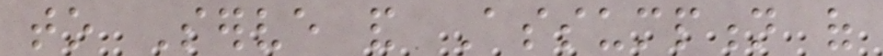to Serve and Assumption of
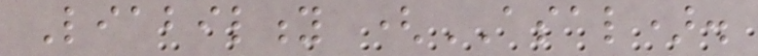Liability (ASAL).
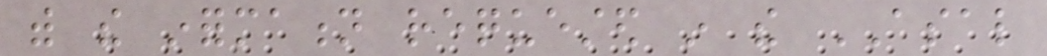with the information requested in the ASAL
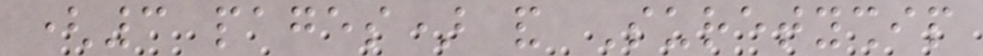(3 pages) and Suretyship
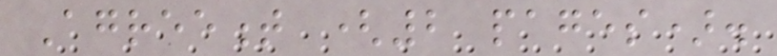Agreement (2 pages).
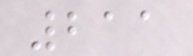211
